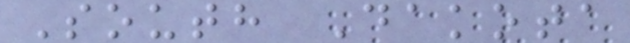South Dakota
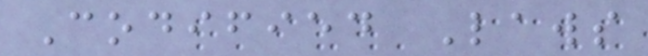Codified Laws
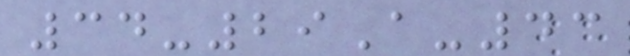34-29A-43
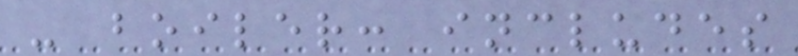- boiler: includes
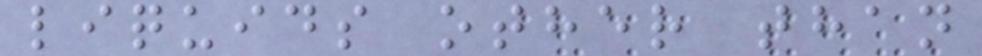liquids other than
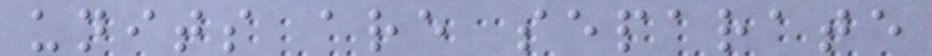units are separate
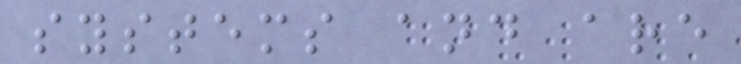systems and are
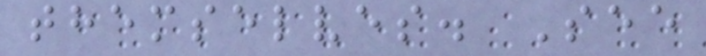themselves. See
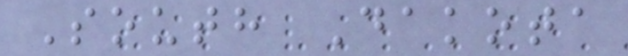South Dakota
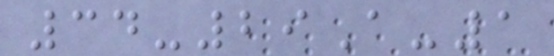34-29A-1
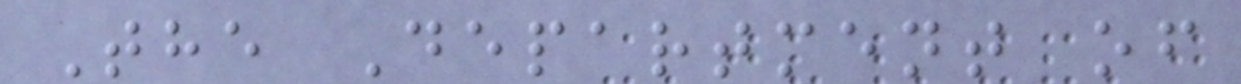The Department of
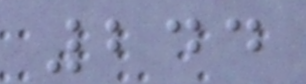244
